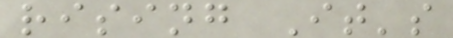rising It's
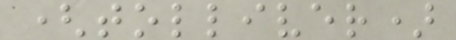(tolliver)
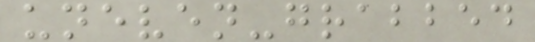uneven-grabbed
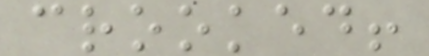crooked!
